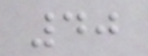40
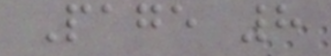Page 8
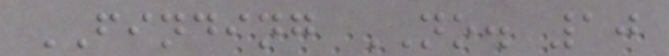FINDING NO. 10
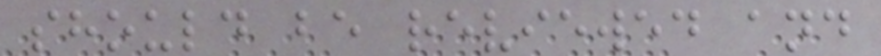should be reviewed and
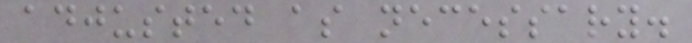adjusted as necessary.
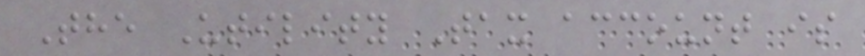The Utility Tax account is
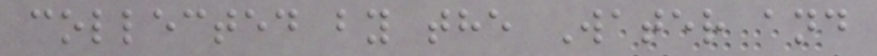collected by the Water and
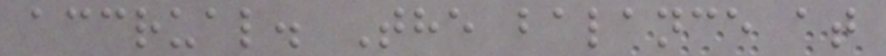accrual. The balance at
